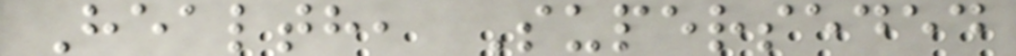Health, Superseded
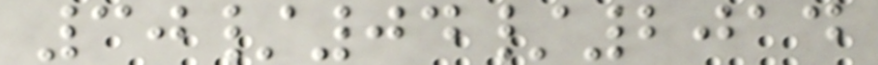30/04/2014
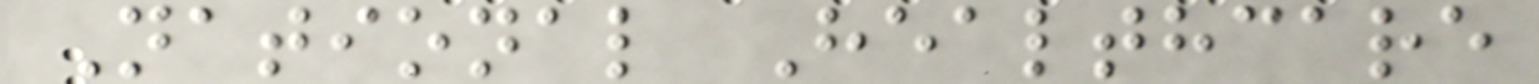National Healthcare
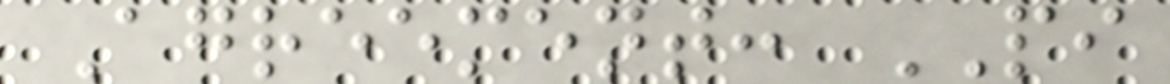Agreement: PI
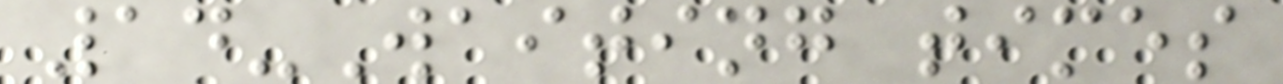14-Waiting times
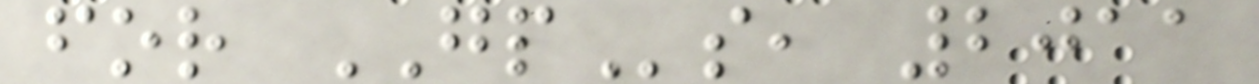for GPs, 2011
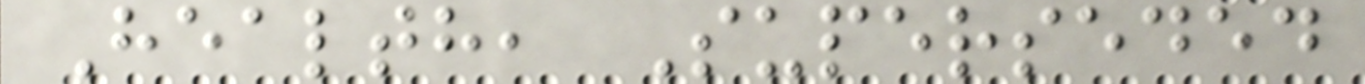Health, Superseded
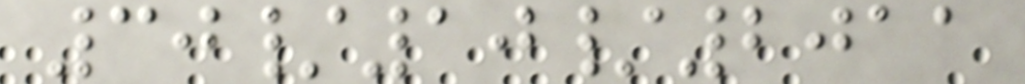30/10/2011
